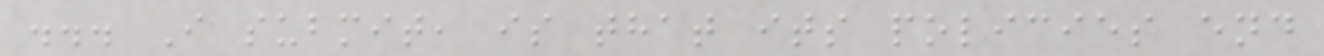... I submit, is that its policies end
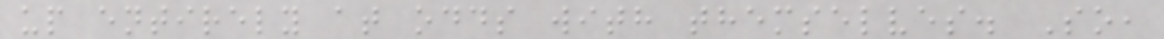up entirely at odds with themselves. So,
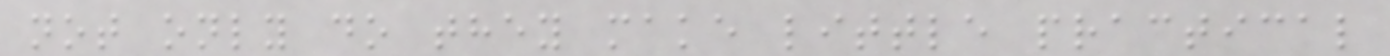not only do they make little practical
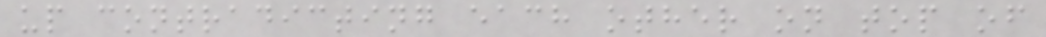up contradicting each other on top of
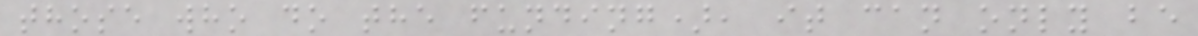those who do the funding), it can only be
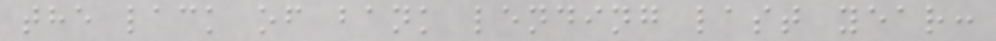the lack of bank lending last year:
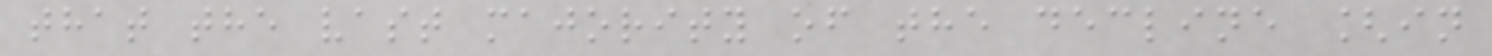that the vast majority of the decline [in
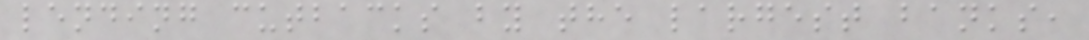lending cutbacks by the largest banks,
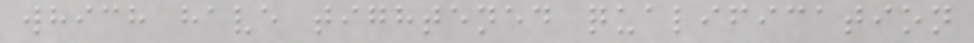which have tightened qualification
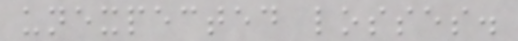unexpected losses.
